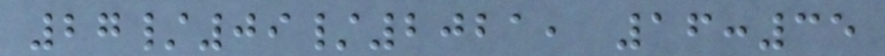27/09/2021, 16:35
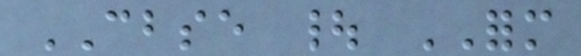CBSE | FORM
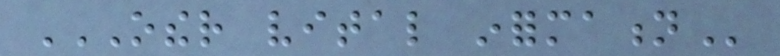OTHER VITAL INFORMATION
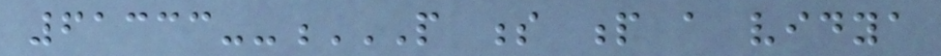61333--P S P A VIDYA
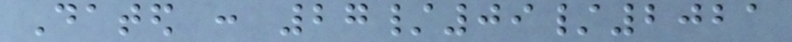Dated : 27/09/2021
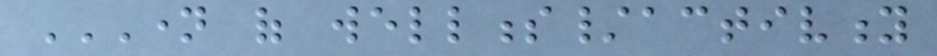NAME OF WELLNESS/ACTIVITY
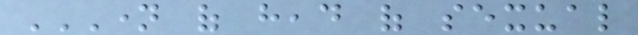NAME OF HEAD OF SEXUAL
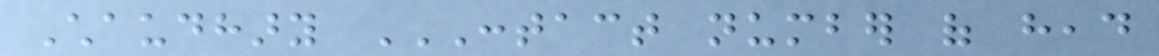Chaudhary CONTACT NUMBER OF HEAD
